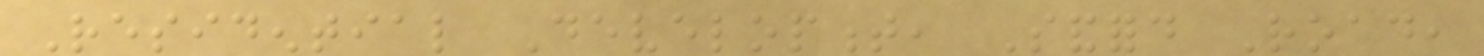Residential Development, Sandford Road,
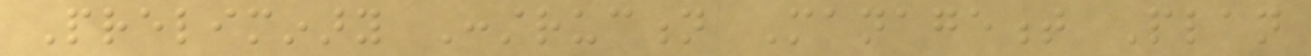Preliminary Construction Management Plan
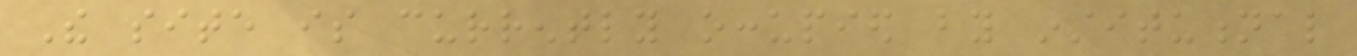The site is currently occupied by institutional
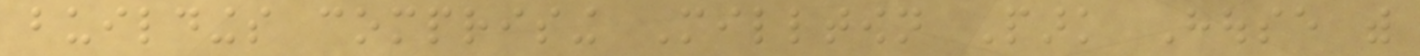buildings comprising Milltown Park House with
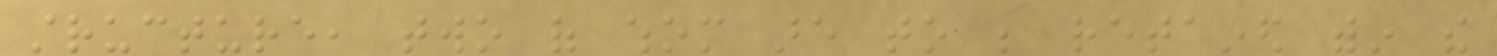structure, two of whom are to be retained within the
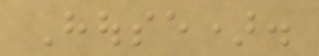House).
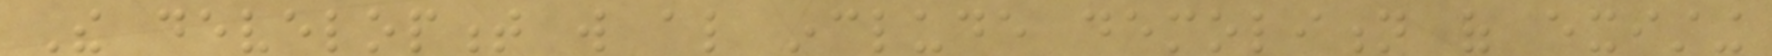The development will also include demolition of existing
